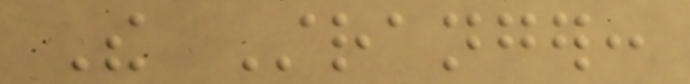The Stranger:
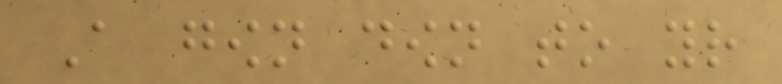A gown down to your
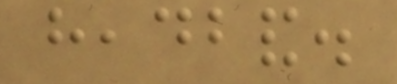headband.
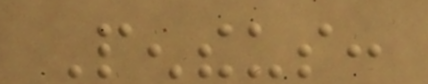Pentheus:
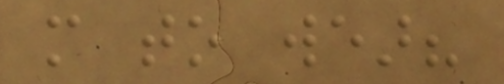more to wear?
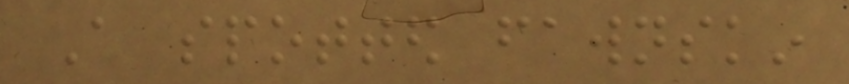A spotted fawnskin
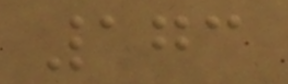173
